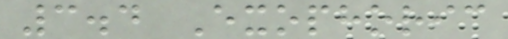3.4 Exophoric
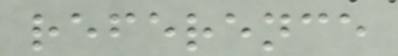reference
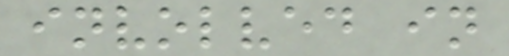involved in
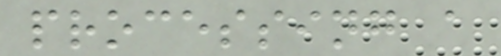processing a
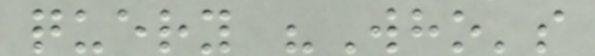query "Who's
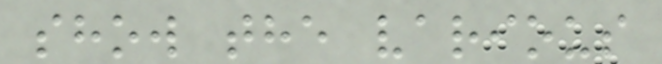show the various
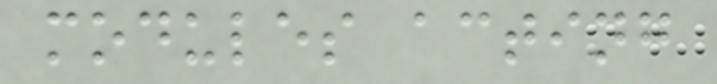modules acting
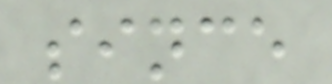since
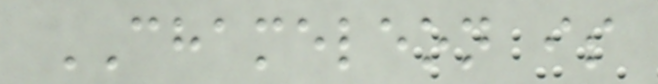CHAMELEON is
